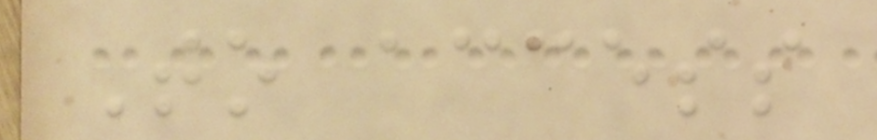To access
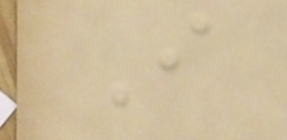I
